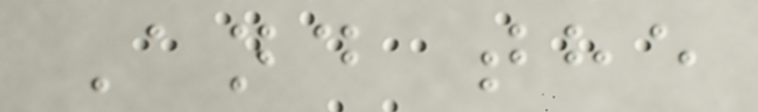And the
